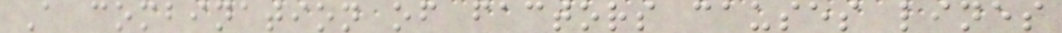A combination of factors causes lines
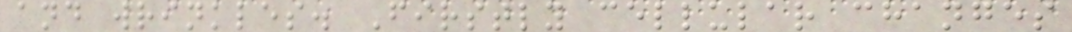and wrinkles. Firstly cellular changes
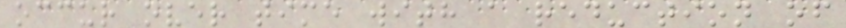occur over time with a reduction of
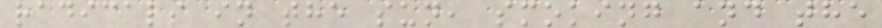radicals in the sun, smoking and the
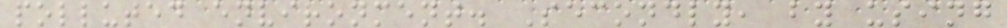polluted environment. Secondly, by using
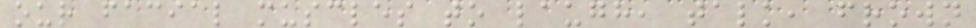our facial muscles to laugh, talk, frown
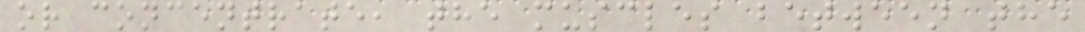or concentrate, the muscles between the
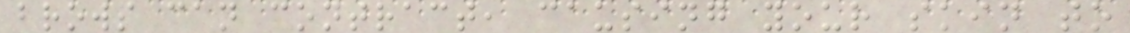brows can contract, causing your skin to
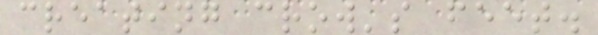creating crow's feet.
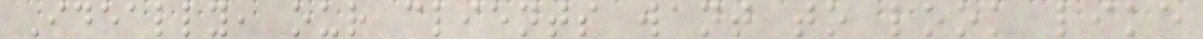Ideally, our clients want to look like
